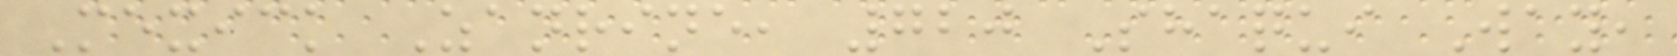Mexick Zanrine, 720 Shaqui Way,
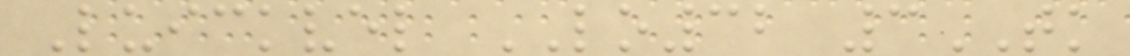Luickvel LO32 3TK
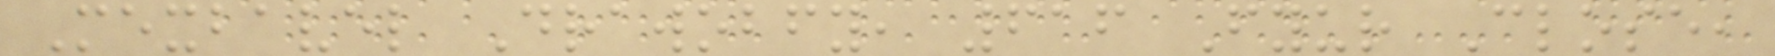Mexbavel Drawobfy, 616 Fyur Close,
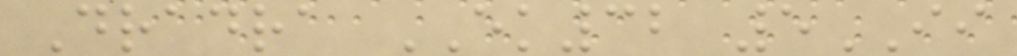Dradra EK32 5II
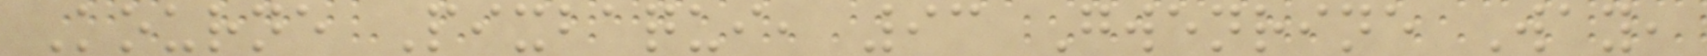Kourne Pixbaqui, 93 Gwenrine Way,
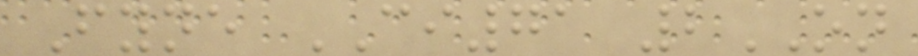Fyne CI71 2ON
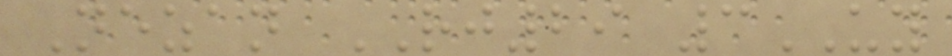Nezan RJ29 3UY
